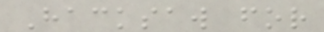Hacksaw for
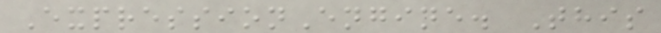ExpressionEngine. This
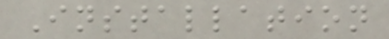Installation
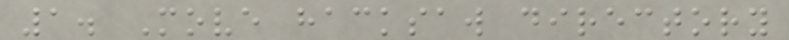1. Move hacksaw directory
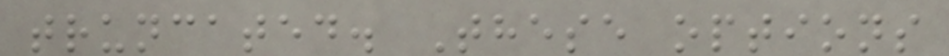truncated. These options
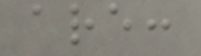are:
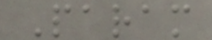Param
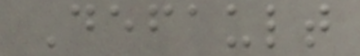Default
